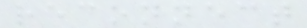reconnect
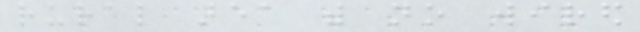rural area with no wired
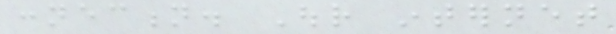connection. Our internet
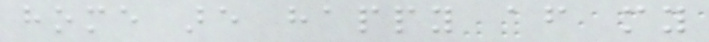home are happy after my
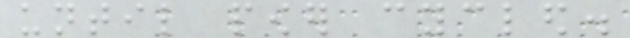until power cycled.
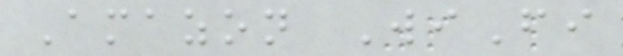Amazon WiFi
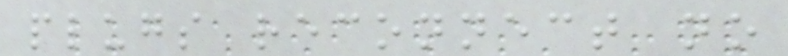plugs reconnect no
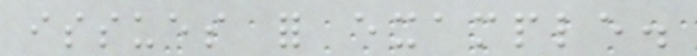issues for example.
